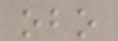obo
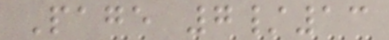Page 7/13
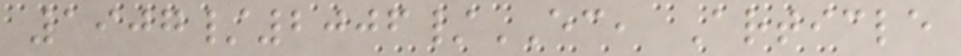1907/2006/EC, Article
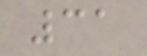31
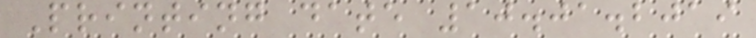Printing date 10.01.2019
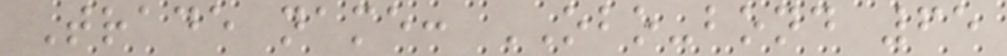Trade name: OBO-bond 65
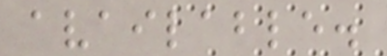available.
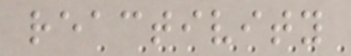reactivity
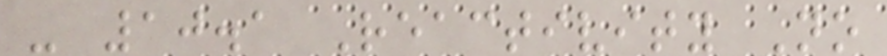- 10.1 Reactivity No
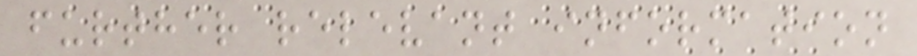further relevant information
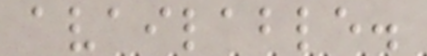available.
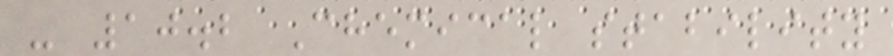- 10.2 Chemical stability
